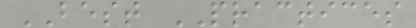BEST PRACTICES
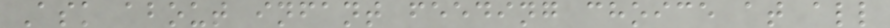Ask about infant feeding choice at all
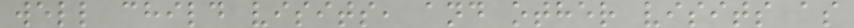well child visits, and other visits as
